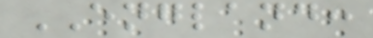ENGLAND:
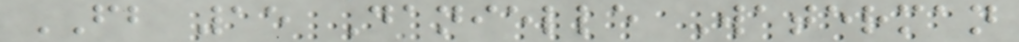FB 15 Danielle Waterman
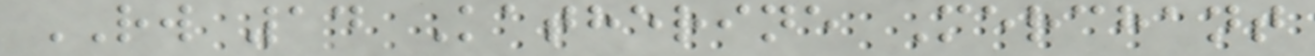RW 14 Katherine Merchant
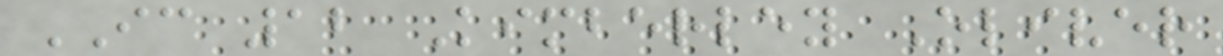IC 12 Kimberley Oliver
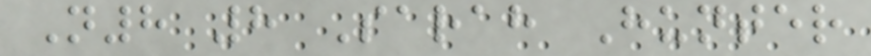N8 8 Sarah Hunter
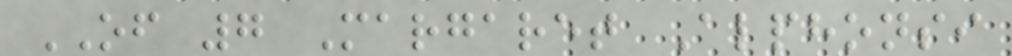OF 7 Margaret Alphonsi
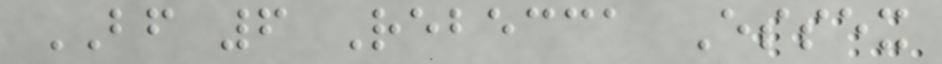BF 6 Rebecca Essex
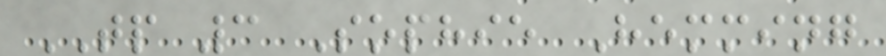TP 3 Sophie Hemming
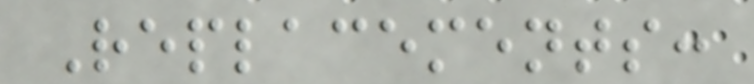Replacements:
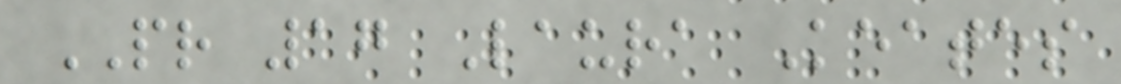PR 17 Laura Keates
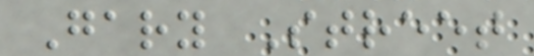Gary Street
